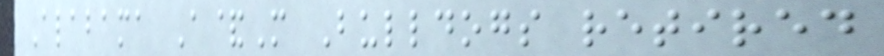Alabama A&M Bulldogs retired
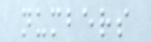numbers
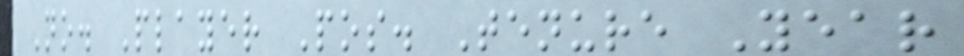No. Player Pos. Tenure Year
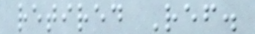retired Ref.
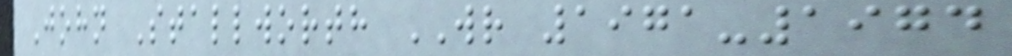John Stallworth WR 1971-1974
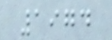1974
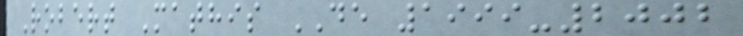Robert Mathis DE 1999-2002
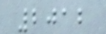2012
